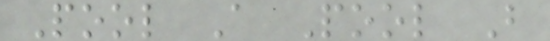Pool A Pool B
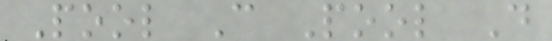Pool C Pool D
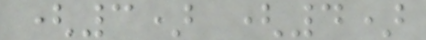(3) (4)
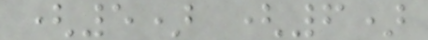(5) (6)
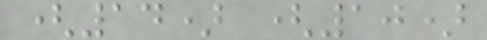(14) (10)
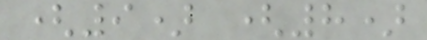(9) (8)
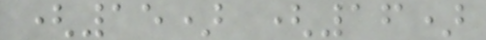(15) (16)
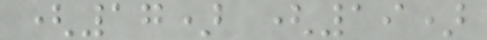(17) (19)
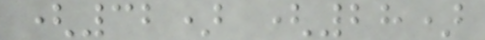(32) (28)
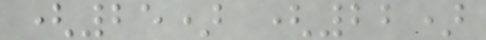(25) (22)
